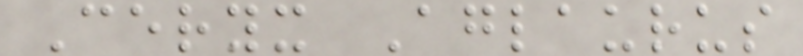Ceryx Aglaurus
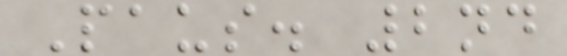Paus. 2nd
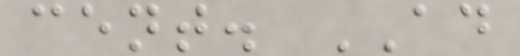cent. AD
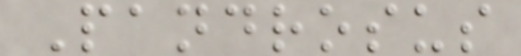Pandrosus
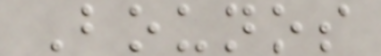Bounos
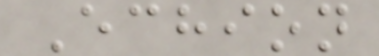Echion
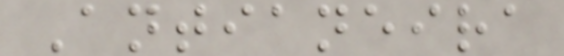Antianeira
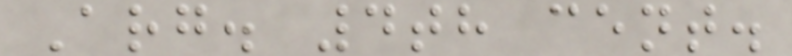Arg. 4th cent.
